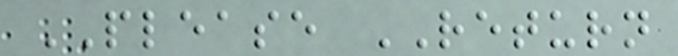PLEASE RETURN
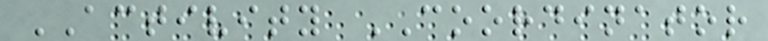ACTIVITY COORDINATOR
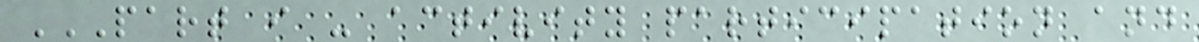PART I - ACTIVITY PARTICIPATION AND
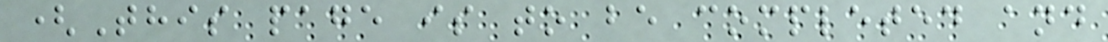(This page is to be completed and
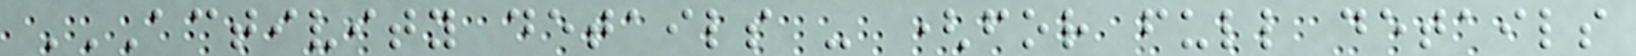ACTIVITY DETAILS - (FOR FULL DETAILS
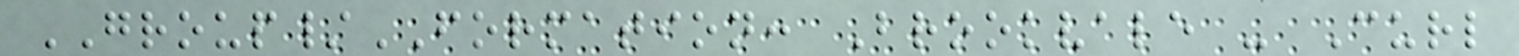GROUP/FORMATION: Brookvale - Curl
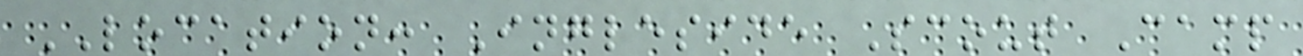LOCATION: Ingleside Scout Camp
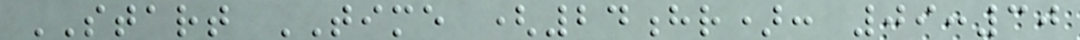START TIME (24hr): 09:30
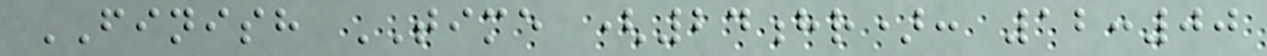FINISH TIME (24hr): 12:00
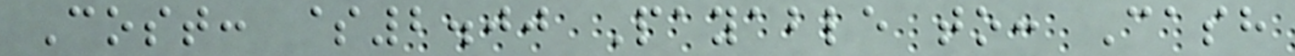Cost: $2.00 Payable to: Cash
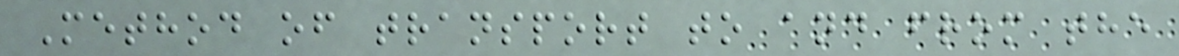Method of transport to and from the
